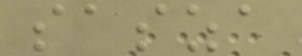sasza
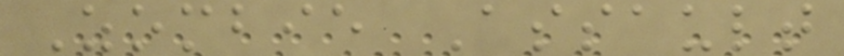Zombie Assault
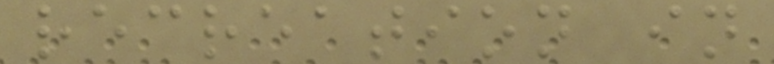recreation in
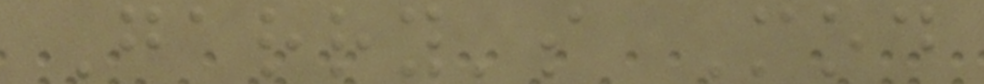Garry's Mod
